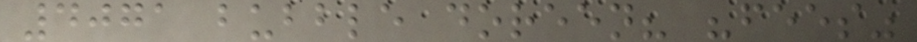4071 bubble doreen? "fees"
